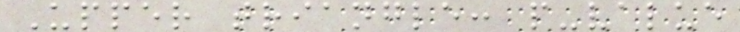Upper triangle: p-value
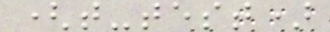(t-test)
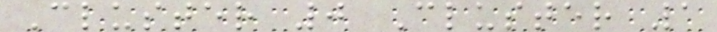Cluster 0 Cluster 1
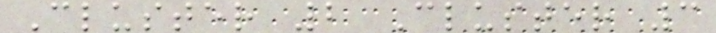Cluster 2 Cluster 3
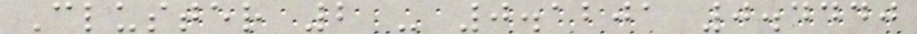Cluster 2 - 0.1201 0.4440
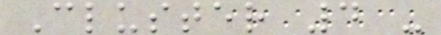Cluster 4 -
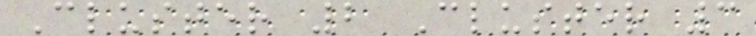Cluster 2 Cluster 3
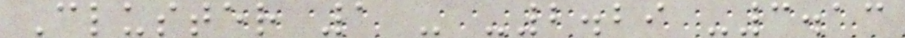Cluster 1 - -2.29 -3.13
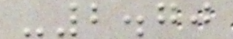-2.70
